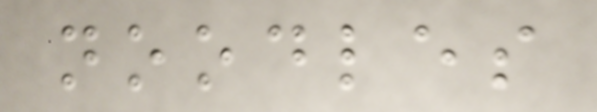noodles
